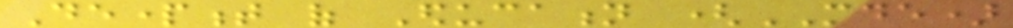Department of Education (MDE)
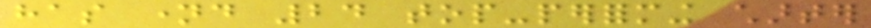has named 24 top-performing charter
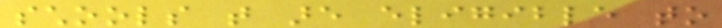schools that are eligible to
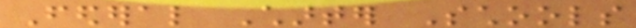Federal Charter Schools
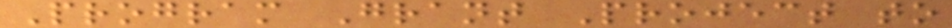Program Grant Project to
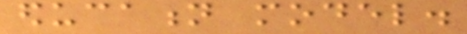education model.
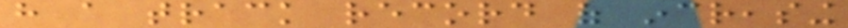have a track record of increasing
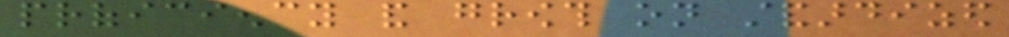proficiency and growth on standardized
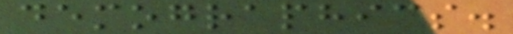demographics.
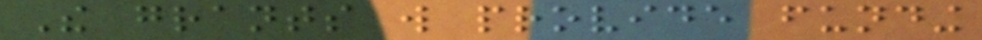The grants will provide funding
